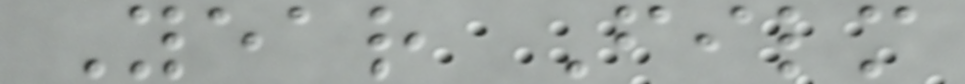Year Film
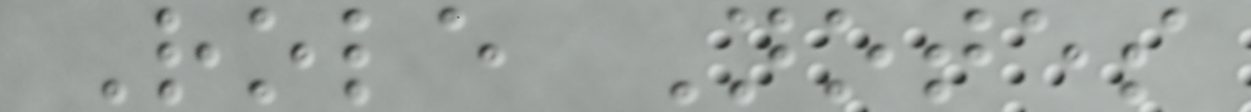Role Notes
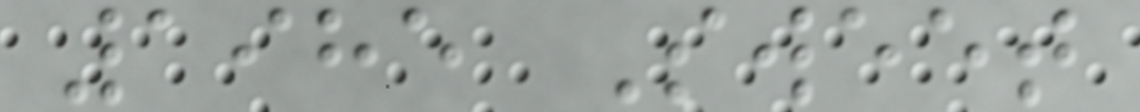1985 Sweet
